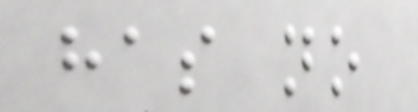has no
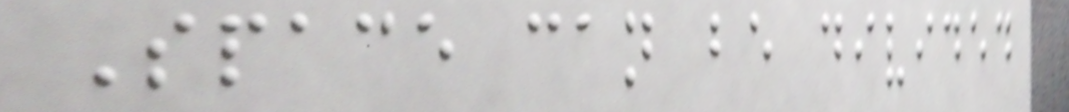Space can be divided
